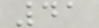41
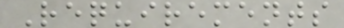Requirements
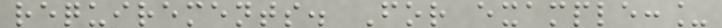requirements. For example:_
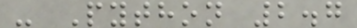- Python 2.7
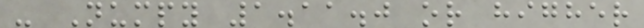- Numpy 1.11.0 or higher
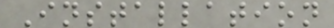Installation
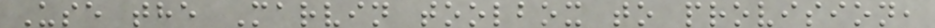Use the Marvin toolbox to provision,
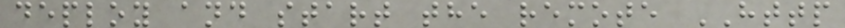deploy and start the remote HTTP
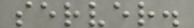server.
